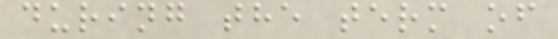during the term of
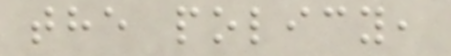the policy,
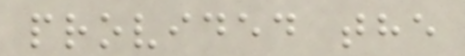provided the
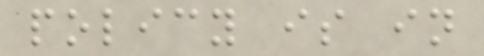policy is in
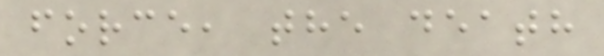force, the death
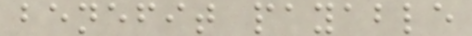benefit payable
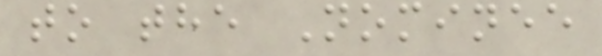to the Nominee
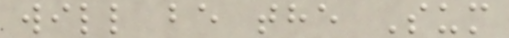will be the Sum
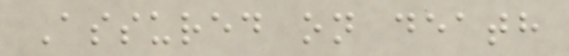Assured on death
